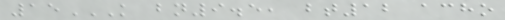15K BN9.5, BT12 ACHO
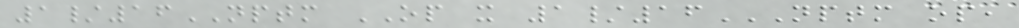1/16NPTM OP x 1/16NPTM OP,
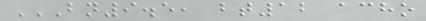BN9.5, BT12 ACHO
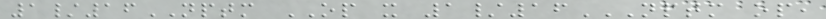1/16NPTM OP x 1/16NPTM OP,
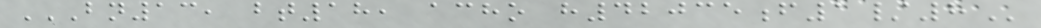BN13, BT18, ACHO H42035F1/8
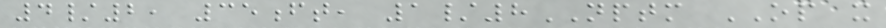4/2, 35ft, 1/8NPTM OP x
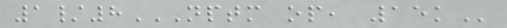1/8NPTM OP, 15K
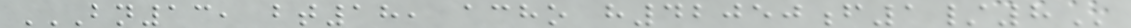BN13, BT18, ACHO H42050F1/8
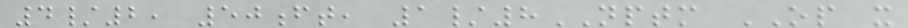4/2, 50ft, 1/8NPTM OP x
